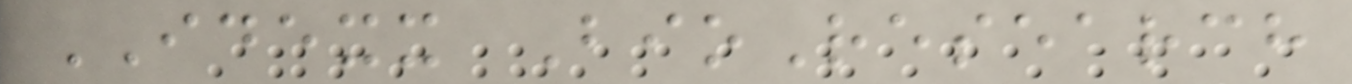IDEXX BioResearch
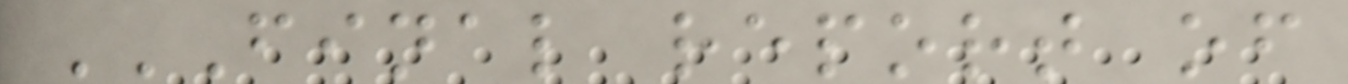FINAL REPORT OF
